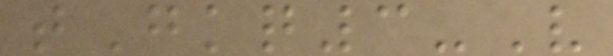tGkq3-V
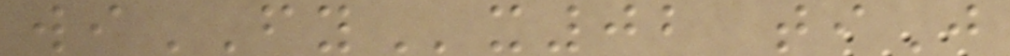wiFYx02 tiJ
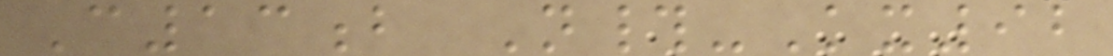C13b N#-Kx92
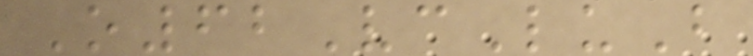O62VcLuB
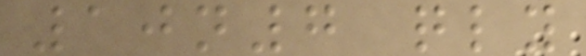10n7 qly
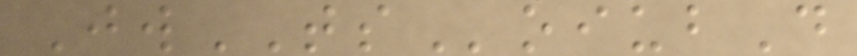JwTSoiubD
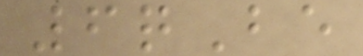6qBe
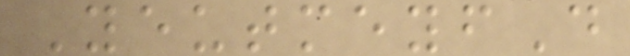YeutmeyfD
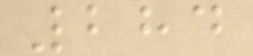284
